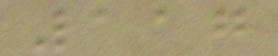117
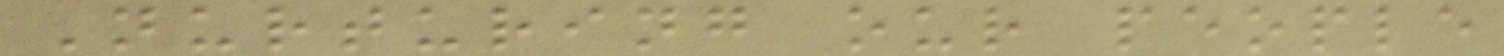Nurturing our people
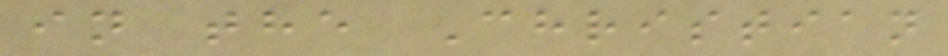in the Christian
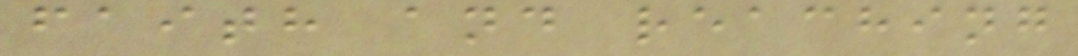faith and reaching
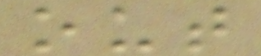out
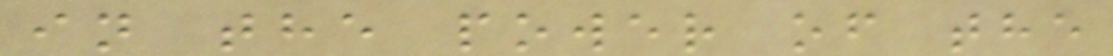in the power of the
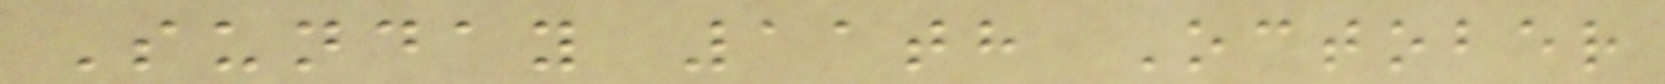Sunday 11th October
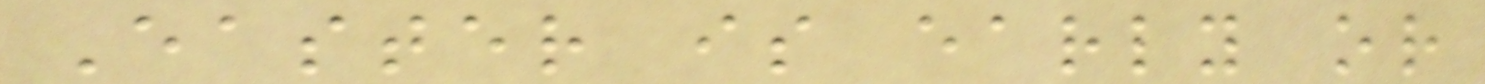Easter is early or
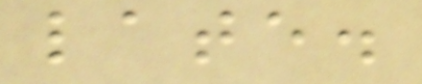late.
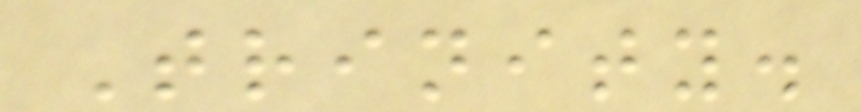Trinity.
